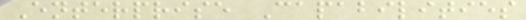Enterprise Capabilities
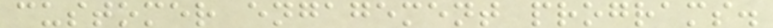customer engagement programs.
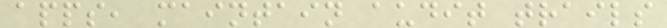apps, maintain audit trails
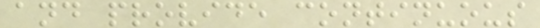and provide continuous
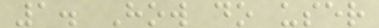1. How do user
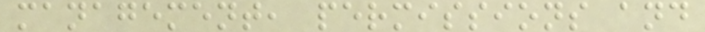management, permissions and
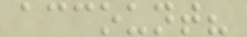account?
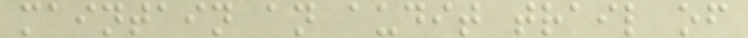maintain an audit trail of
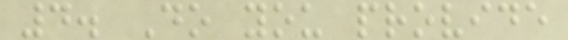4. Do you provide
